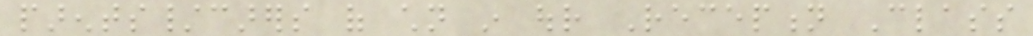parents/carers of children in our Reception Class
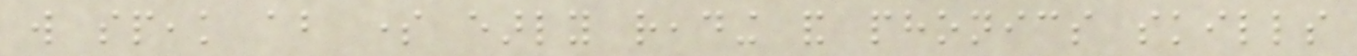will speak about some early reading and phonics skills
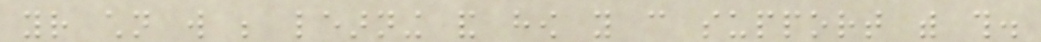your children will be learning and how you can support with this.
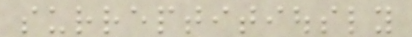surreptitiously
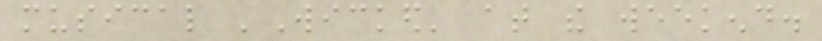musical 'Wicked' at the weekend.
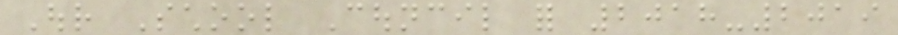Our School Council for 2018-2019
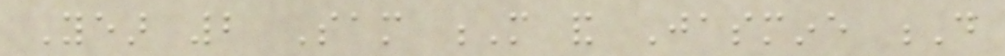Year 2 Sam M and Jasmine D
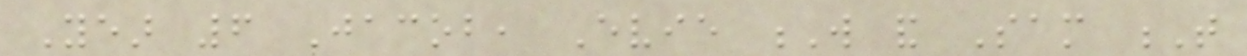Year 6 Jacob, Evie W and Sam T
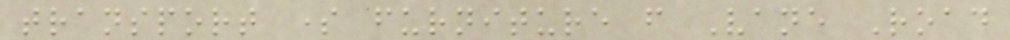transport some furniture from Vane Road
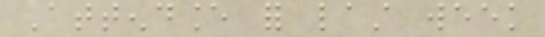Attendance for last week
